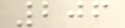206
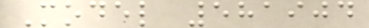Model 581904
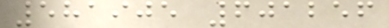581905 601256
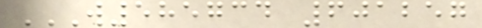W585734 601257
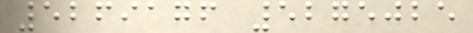5269176 5275025
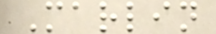Marlin
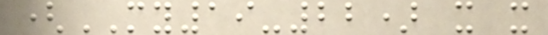(MY19-22) x x
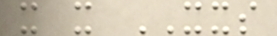x x XXS
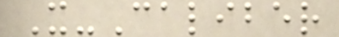X-Caliber
